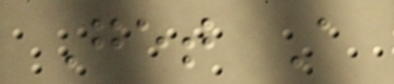Get A
